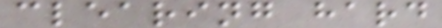clearing hard
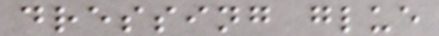dressing glue
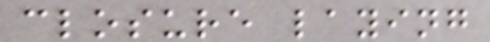closure laying
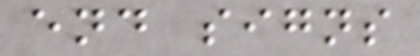end signs
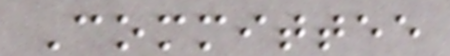Committee
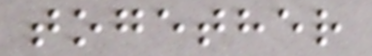together
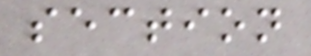section
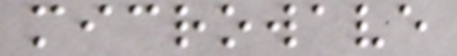microwave
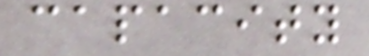capacity
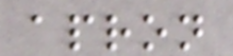apron
